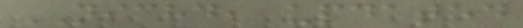NICHD, updated
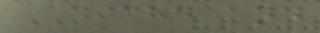NICHD and
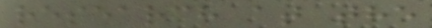research at the
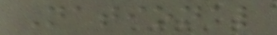National
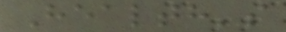Health's
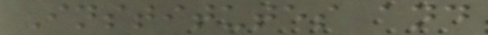Institutes and
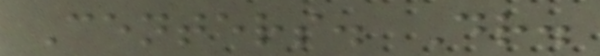Centers. Dr.
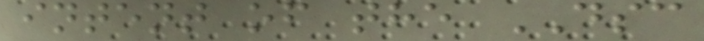intent of the DSC
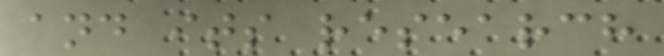and its research
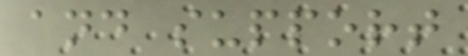and support
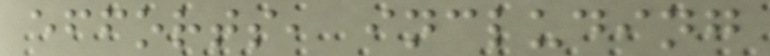efforts, including
